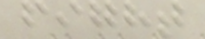fight
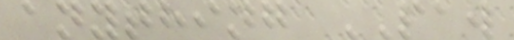anything PAW
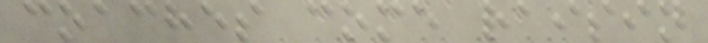coaches come raisin
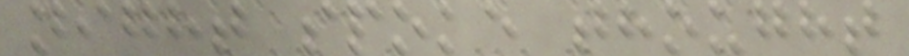night spoke thought
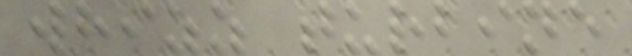whizz turbine
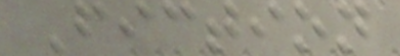Fiction
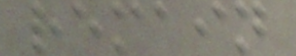remain
